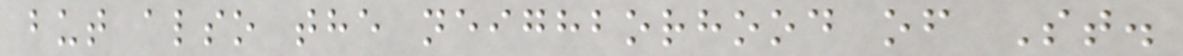but also the neighborhood of St.
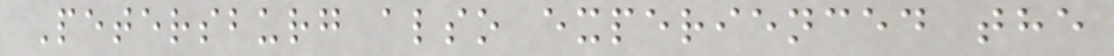Petersburg also experienced the
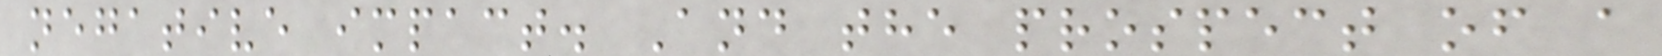negative impact. And the prospect of a
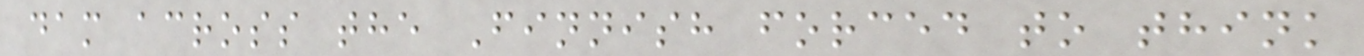dam across the Finnish forced to think
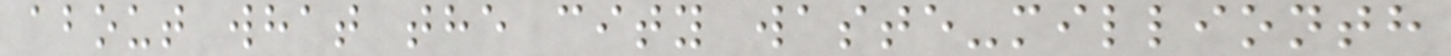about what the city waste-millionth
